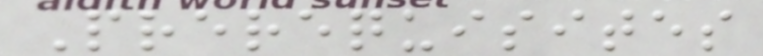Prerequisites
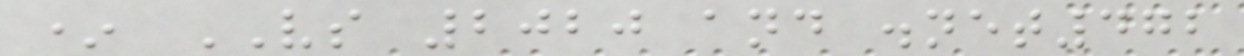* VS 2020 and .net472
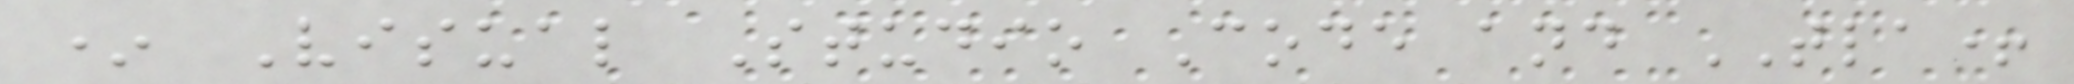* Visual Studio Code and TLA+
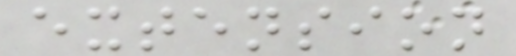extension
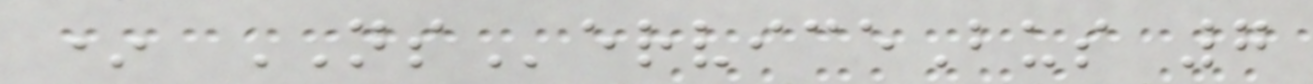* NServiceBus 7
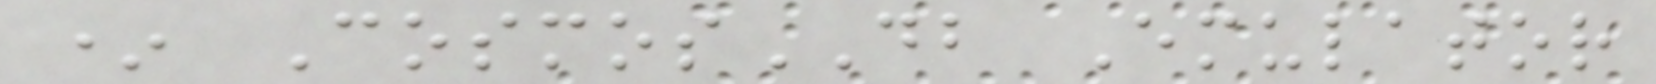* CosmosDB Emulator
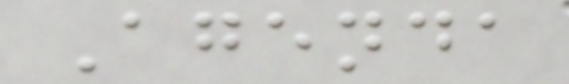Agenda
